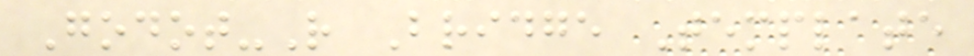Godot-R Bridge Template
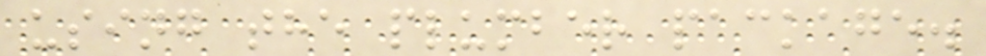using the plumber package.
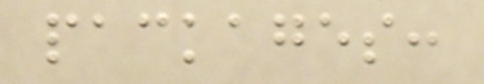packages:
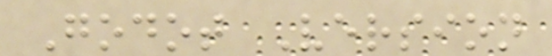Godot Version
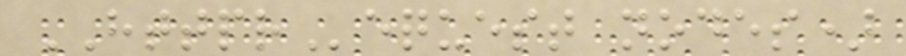HTTPRequest nodes)
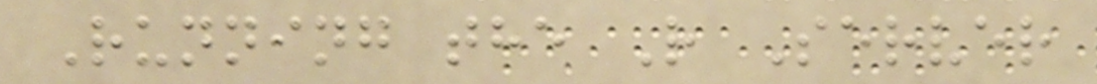Running the R Server
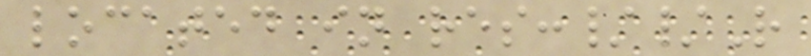located in res://R
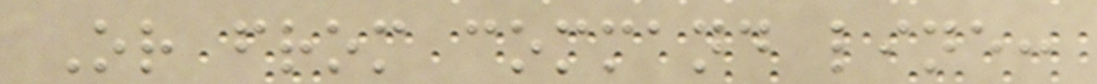Or from command line:
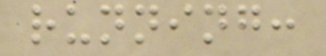running:
